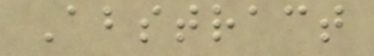Abstract
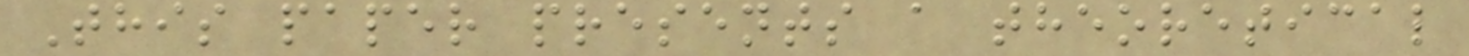This paper presents a theoretical
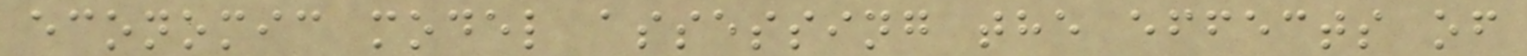economic model assessing the effects of
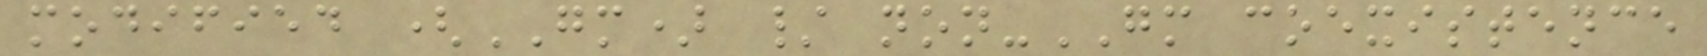modified (GM) / non-GM coexistence
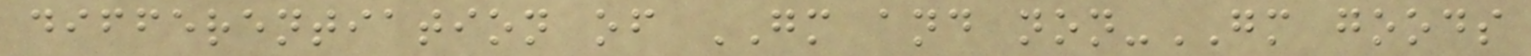differentiation of GM and non-GM goods
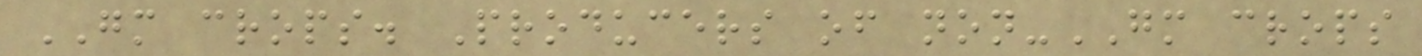GM crops. Producers of non-GM crops
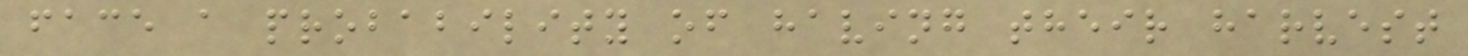face a probability of having their harvest
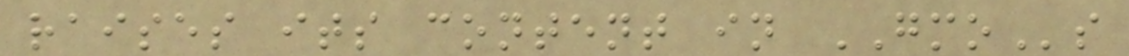raises its content in GMOs
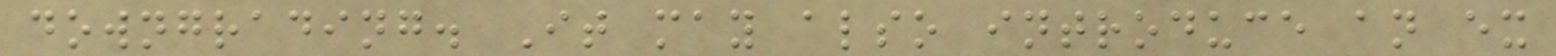downgrading. It may also introduce an ex
